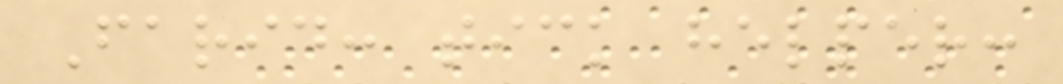Farid: tick helper:
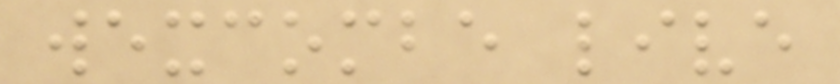wexcombe live
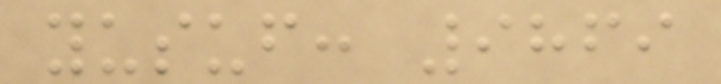yusuf: 9869
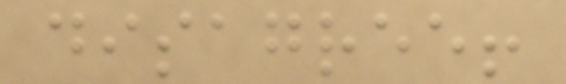disagree!
